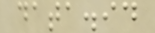data.id
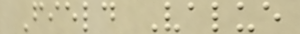Field Value
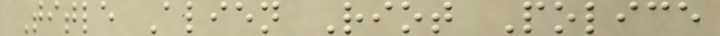Title Alien Riot Police
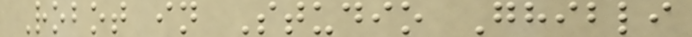Robot in Studio Ghibli
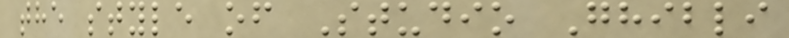the style of Studio Ghibli
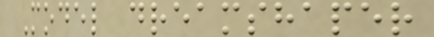Model dreamshaper
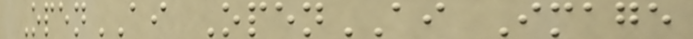OpenAI OpenAI Image
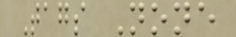Tags None
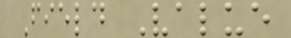Field Value
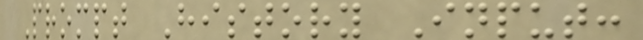Prompt History Input:
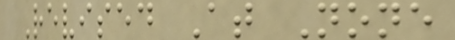Revised At None
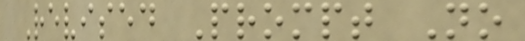Revised Prompt No
